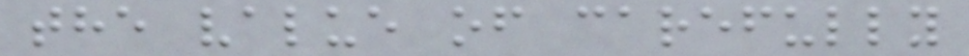the value of carefully
